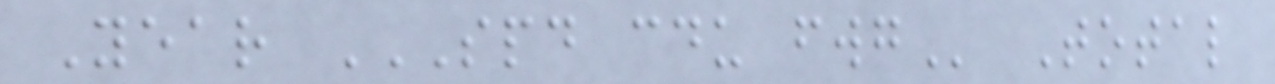Year SPD CDU FWG Total
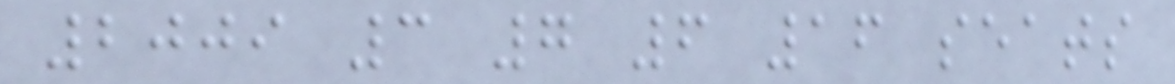2009 3 7 6 16 seats
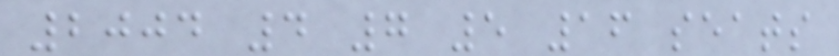2004 4 7 5 16 seats
